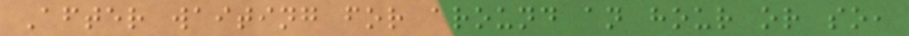After waiting for around an hour or so,
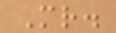Mr.
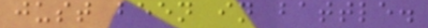just been in battle.
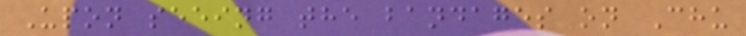Upon seeing the bandages on Chu
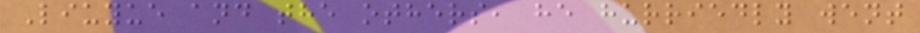Liuyue and the others, he hurriedly went
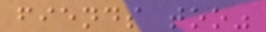fiends too"
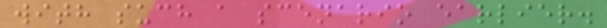with such a scenario earlier.
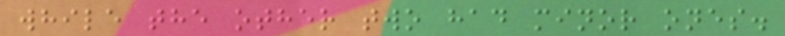while the other two had minor ones.
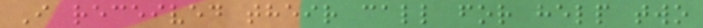I received their call for help two
